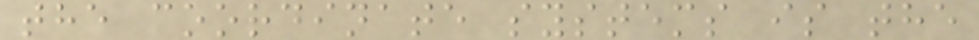the coordinate systems is the
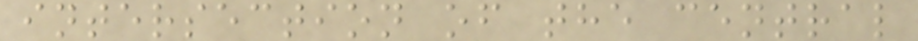intersection of the central
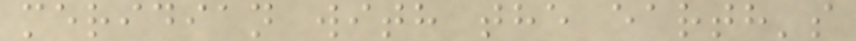meridian with the earth's
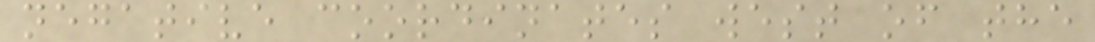negative coordinates west of the
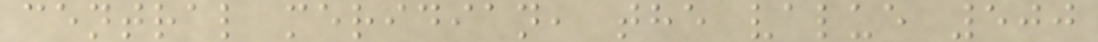central meridian, the value 500
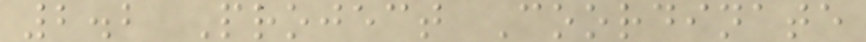2.2 Project Coordinate
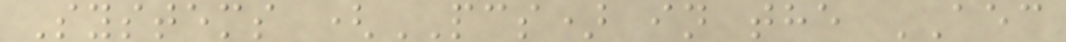Systems (PCS) in the AEC
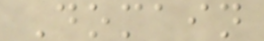Domain
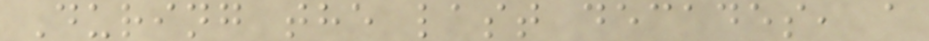During the last decades, a
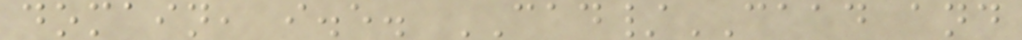domain, i.e. CAD/CAAD and
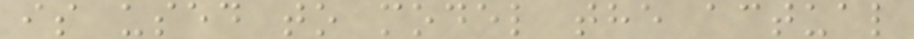is used to model the actual
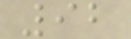92
